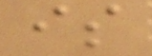is
